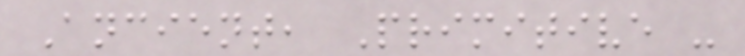Ancient, Primitive -
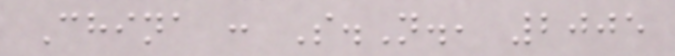China : S.N., 2005
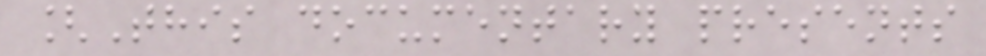[This documentary presents
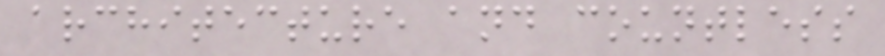architecture and countless
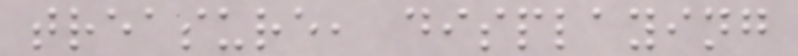treasure, displaying
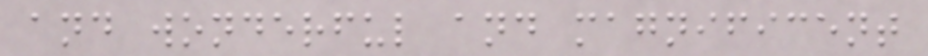and wonderful and magnificent
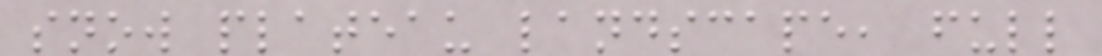snow plateau landscape, full
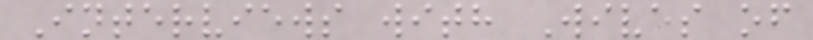Interviews with Wives of
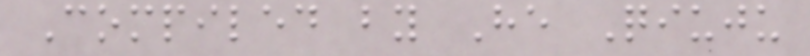Compiled by He Qiuju
